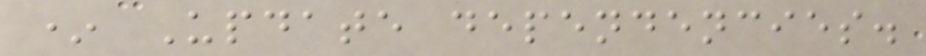* Update dependencies.
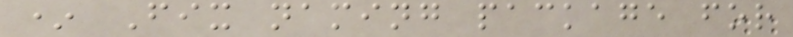* Fix naming package for
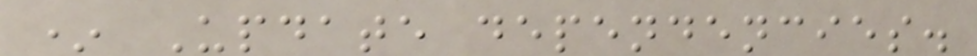* Update dependencies.
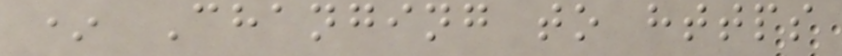* Changing to https
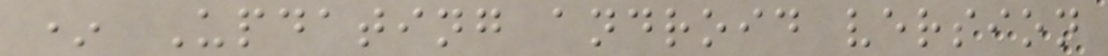* Updating android version
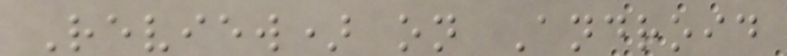Review) on Android
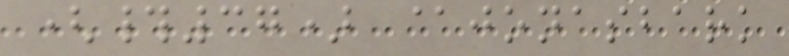(#37) @jonasbark
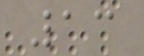13
